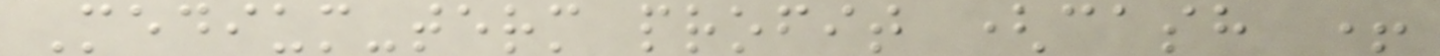Medium-term profit (cash +
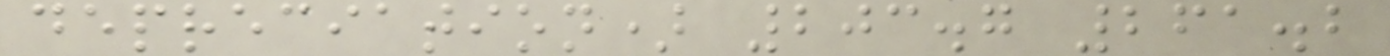depreciation) 203.7 261.2
